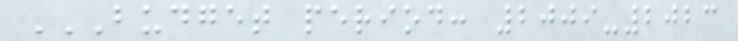BUDGET PERIOD: 2009-2023
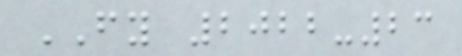FY 2022-23
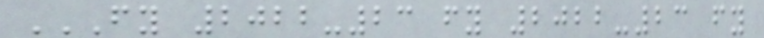FY 2022-23 FY 2022-23 FY
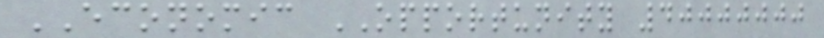ECONOMIC OPPORTUNITY 40000000
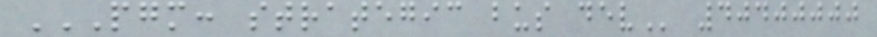PGM: STRATEGIC BUS DEV 40400000
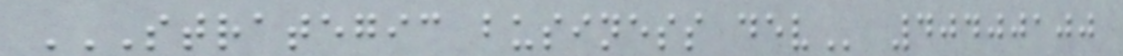STRATEGIC BUSINESS DEV 40400100
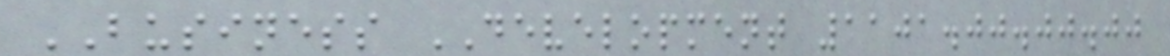BUSINESS DEVELOPMENT 1101.00.00.00
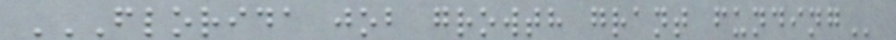FLORIDA JOB GROWTH GRANT FUNDING
